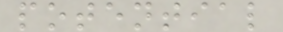potential
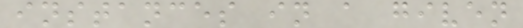instances in a given
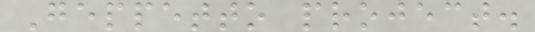Geppetto project.
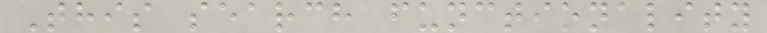This search functionality
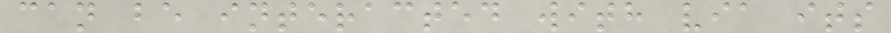can be interacted with via its
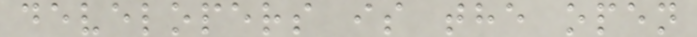developers is the open
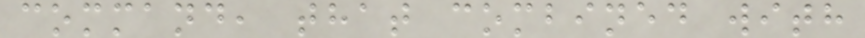command, that combined with
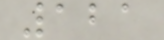121
